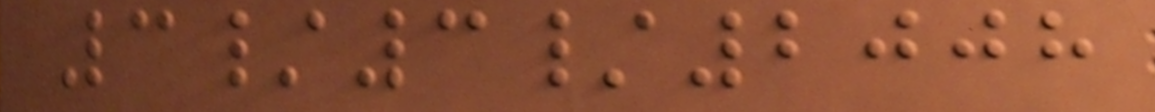3/3/2008
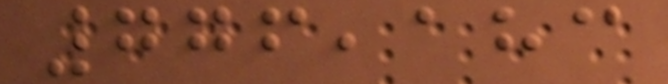776,183
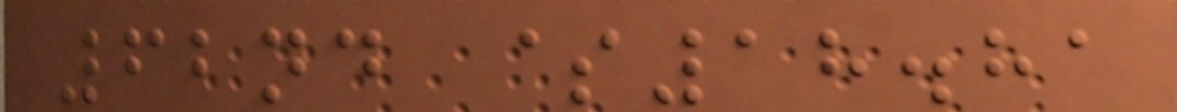62nd $18.81
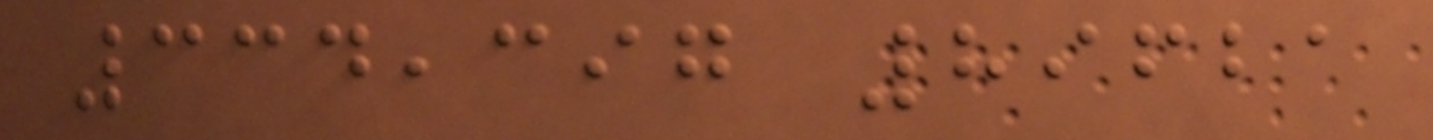334,397 89621
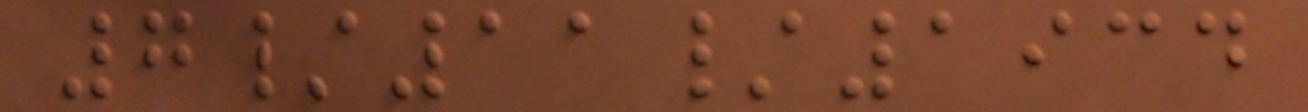7/11/1934
